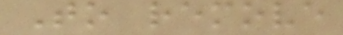To remove
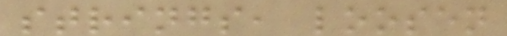strings, loosen
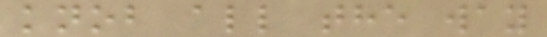knob all the way
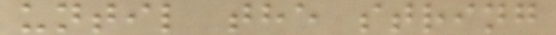until the string
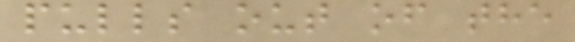pulls out of the
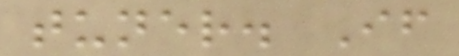tuner. If
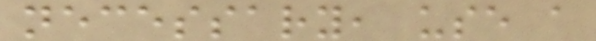necessary, use a
